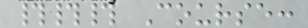### Course:
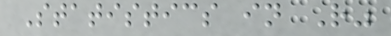Statistics in R"
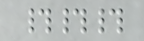###
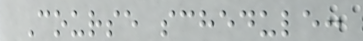Course schedule:
